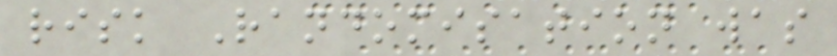risk Randomisation was
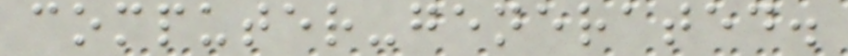computer-generated.
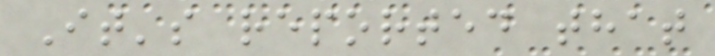It's reported that
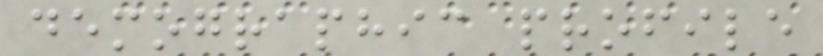demographic profile
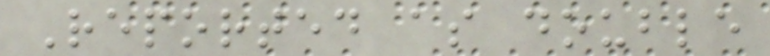Reported as double
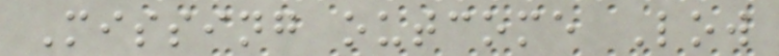Missing outcome Low
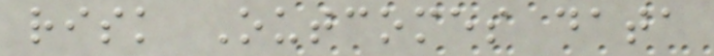risk Outcomes data
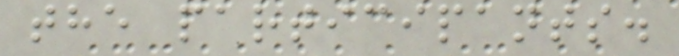the participants.
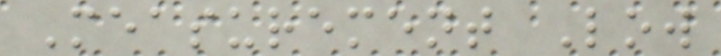Measurement Low
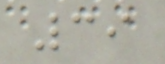39
